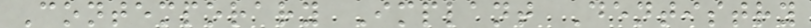Contemporary Implant Dentistry
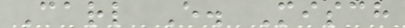Carl E. Misch
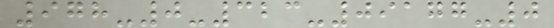978-0-323-09177-0
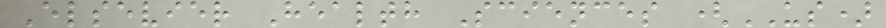Elsevier Health Sciences (US)
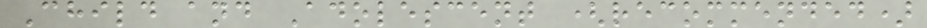Child and Adolescent (recommended)
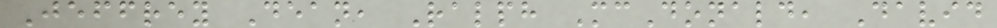Jeffrey Dean, Ralph McDonald, David
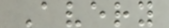Avery
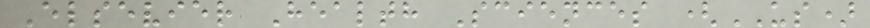Elsevier Health Sciences (US)
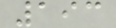193
